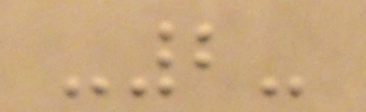-2-
